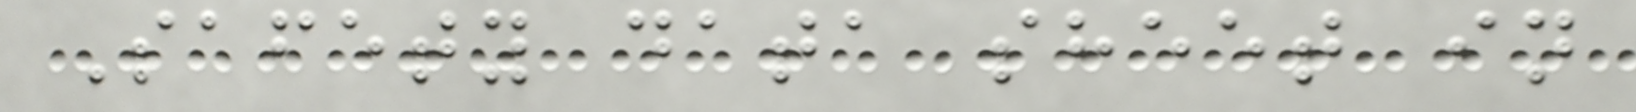Safety data sheet in
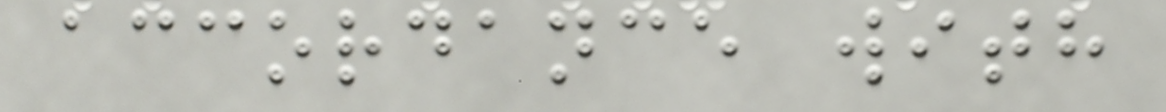accordance with
